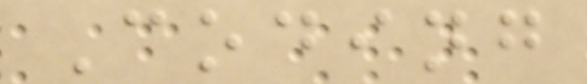Coding
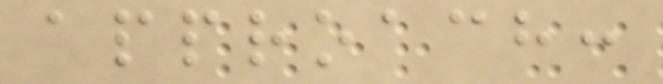approach:
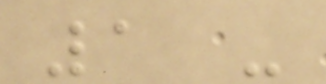1 -
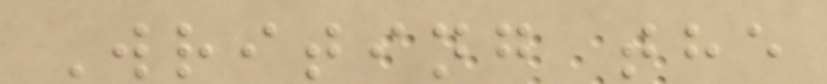Writing the
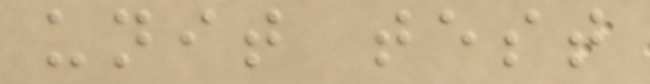unit test
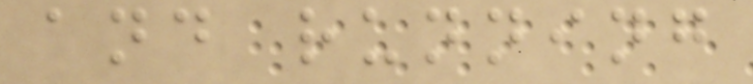and running
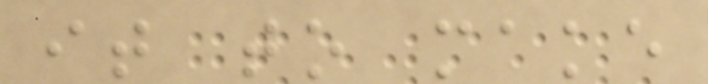it to make
